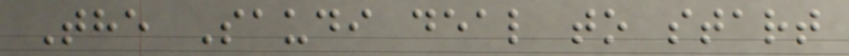The Saudi deal to start
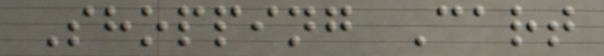Shopping Cart
